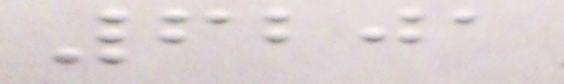6201
